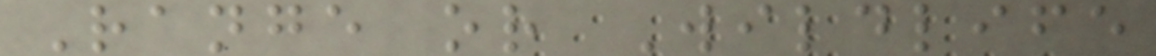Range or Wildlife
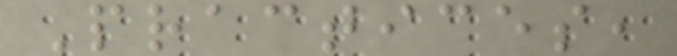Practices,
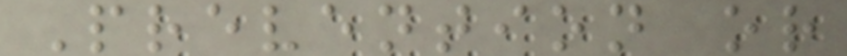Prevention or
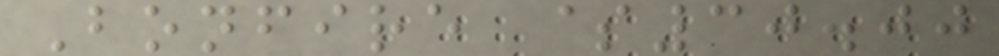Bonfire $30.00
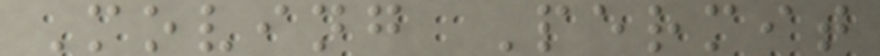Moving Permit
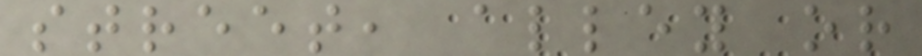street, alley or
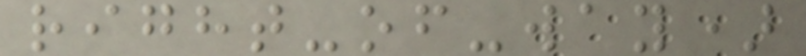right-of-way)
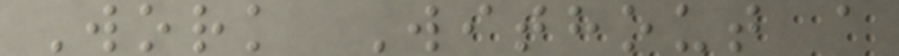Work Without a
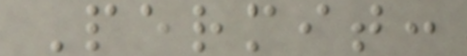Permit:
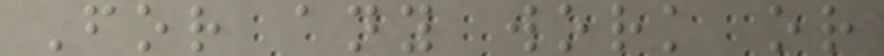For any work or
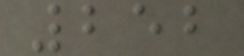252
